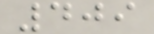409
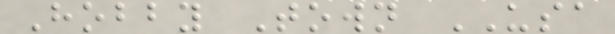Hobby Town USA
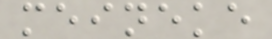meineke
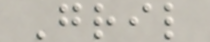Gril
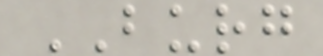BURG
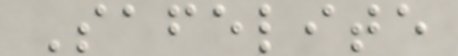Safelite
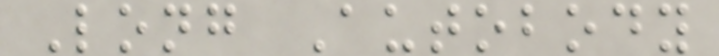Long Autobody
